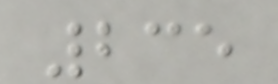235
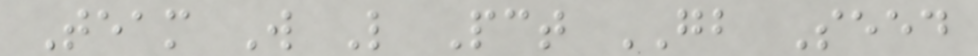Team W L Pct GB Seed
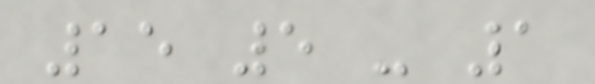15 5 - 1
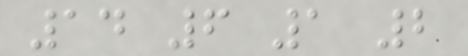14 6 1 2
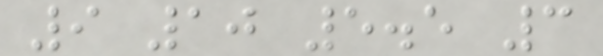9 10 5.5 3
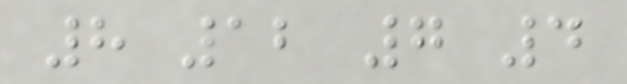8 12 7 4
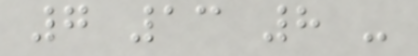7 13 8 -
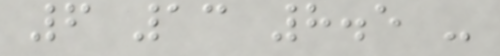6 13 8.5 -
